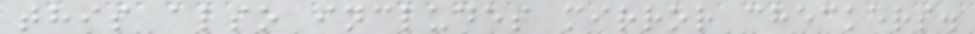this also includes mirror checkers.
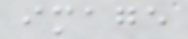image
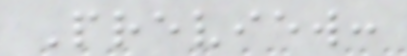Preview:
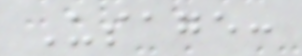Usage:
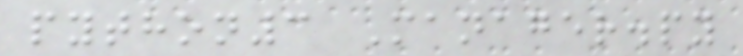python3 Manager.py
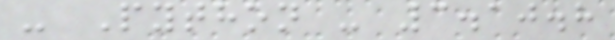- Python - 3.10.8
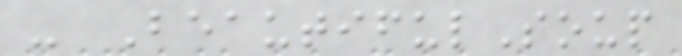- BeautifulSoup
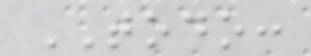TODO:
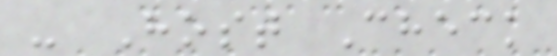- Host Check
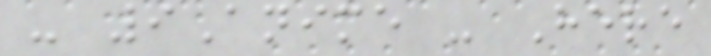- 9Anime - Here
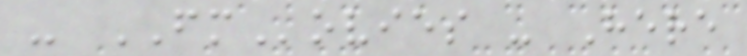- FMovies - Here
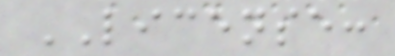LICENSE:
